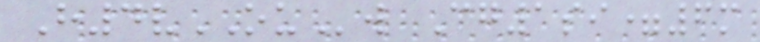H4vOUw Cg1si=6m
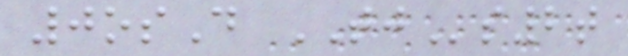0osD TJs2t
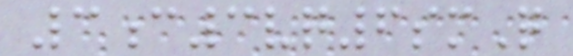3c3vq6smQ
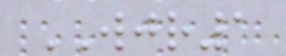WJR1
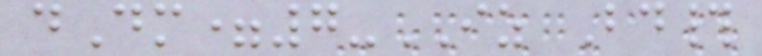dDm=7-IZ Bd#
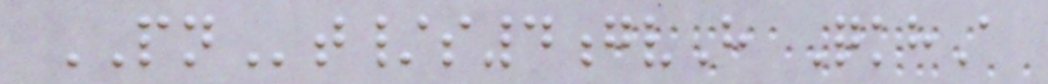PNt/s4gvH QkhA
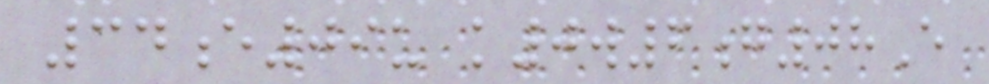34e09u k0w6g08E
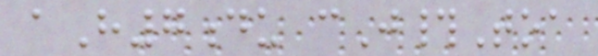aH7du cJ#Toa
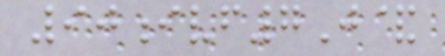90ivf7J&
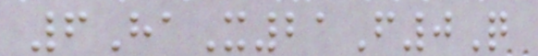6HaX21F0Q
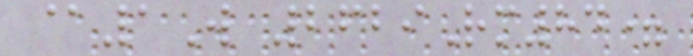@1W 2629Rm84=
